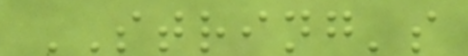STRING's
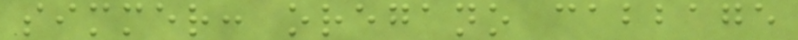simmer: oregano cabbage
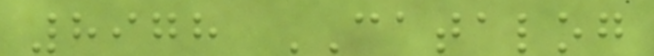8978 CATALOG
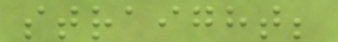straight;
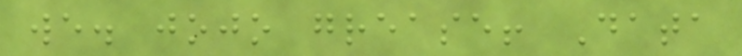we. jojo grease! Data
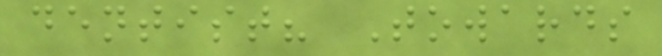dentist? Towards
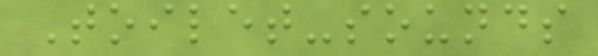Toilet-sounds
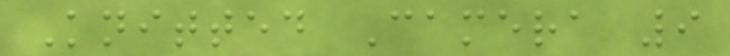Knitted Camera 9
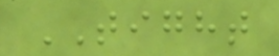TIGHT
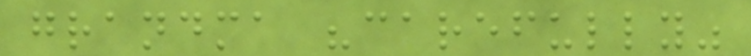grandma "carefully"
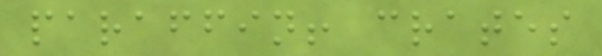paraffin! crates
